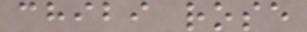chibi rose
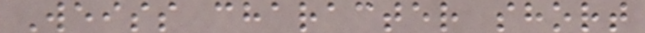Weiss character short
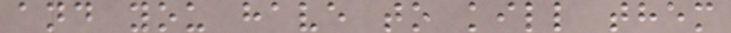and you have to kill them
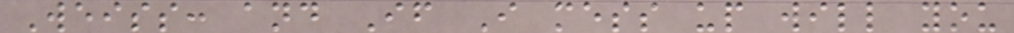Weiss: and If I mess up will you
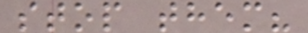stop them?
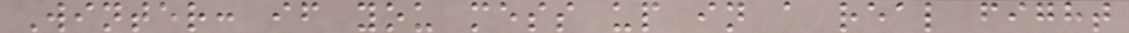Winter: if you mess up in a real fight
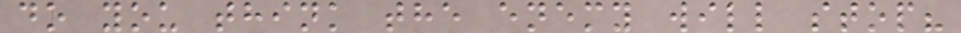do you think the enemy will stop?
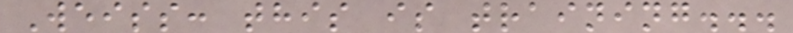Weiss: this is training...
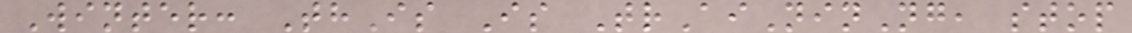Winter: ThIs Is TrAiNinNg, stop
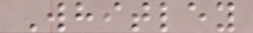Whitley
